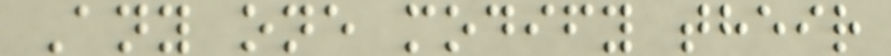Any one modify their
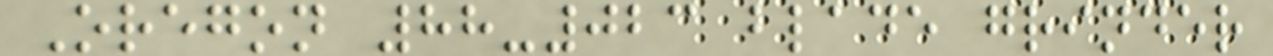Oregon 88-023 blade grinder
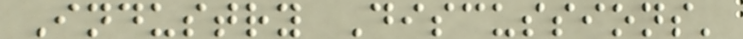Industry Discussions'
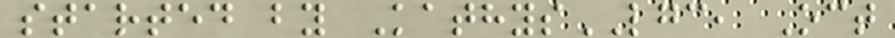started by KathysLGC, Oct
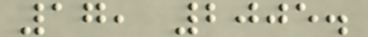17, 2005.
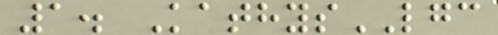1. KathysLGC
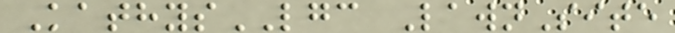KathysLGC LawnSite
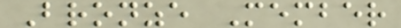Bronze Member
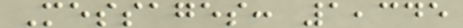Messages: 1,345
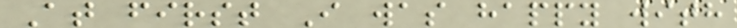At first I was happy with
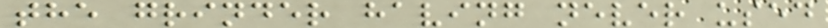the grinder having never used
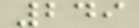249
